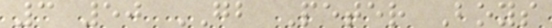3 50 GB Peter Boys
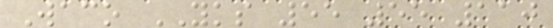Waco YKS 55 55 110
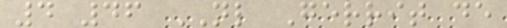4 46 NL Gerrit de
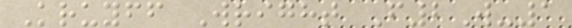Kruyff Wright F2W-1
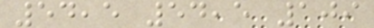54,5 54,5 109
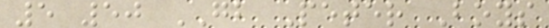5 50 GB Peter Boys
